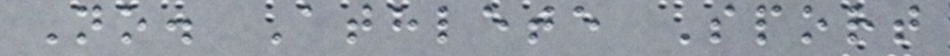No. Athlete Sport
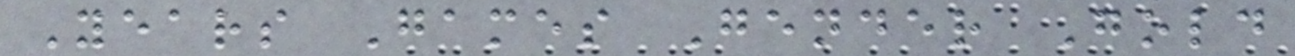Years Games Gender Gold
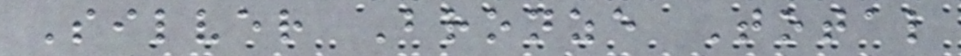Silver Bronze Total
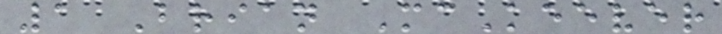1 Brian McKeever
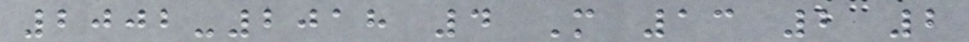2002-2018 4 M 13 2 2
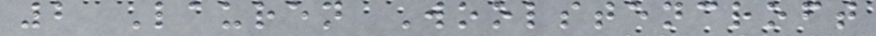2 Lauren Woolstencroft
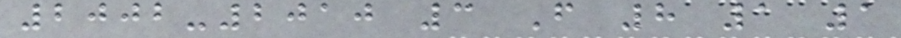2002-2010 3 F 8 1 1
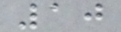10
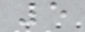5
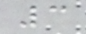3
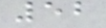52
